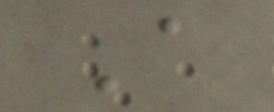A
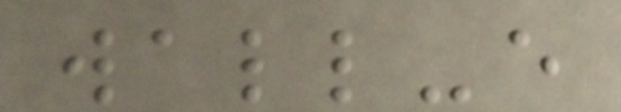wall-e
